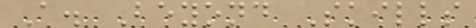A. Beyond Skills
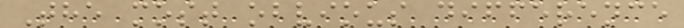The most obvious difference
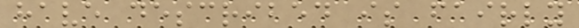have described is fairly
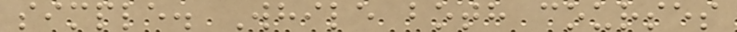simple. While both courses
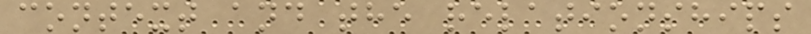context and the relationships
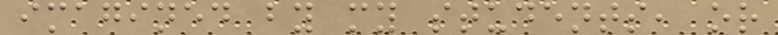imagined by my students, or
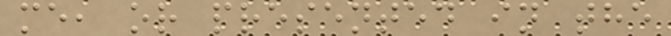me, or presented in the
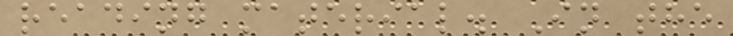reading material. In the
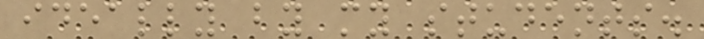ideally by my students.
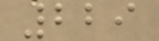229
